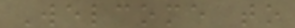Welcome to
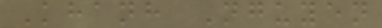Khanh Nguyen
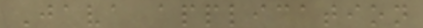Java application
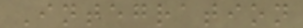Integration
